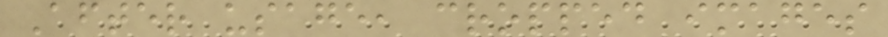After usage, cropped images
